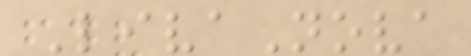LivaNova
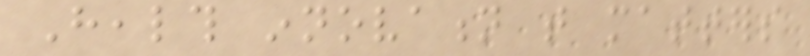Health innovation that matters
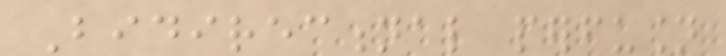Bidirectional perfusion
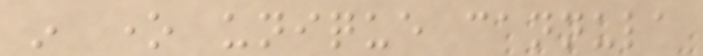in one unique cannula
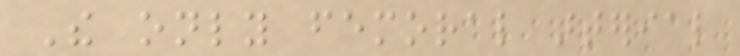The only femoral arterial
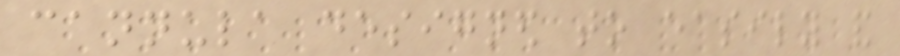cannula designed to easily and
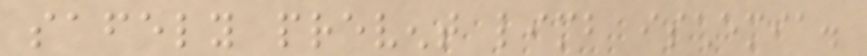safely prevent limb ischemia.
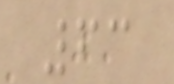63
